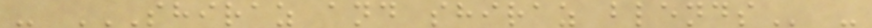- SHIRAZ AND SHIRAZ BLENDS -
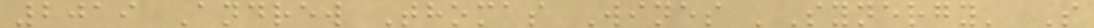2019 Andrew Thomas Wines 'Synergy' S
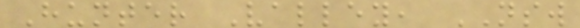Hunter Valley, NSW
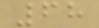68
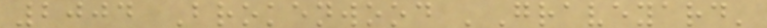2004 Brokenwood 'Graveyard'
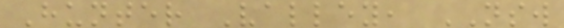Hunter Valley, NSW
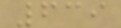639
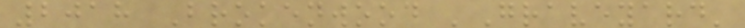2018 Brokenwood 'Graveyard'
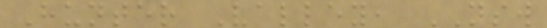Hunter Valley, NSW
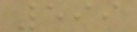599
